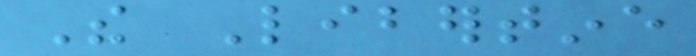The Libertine
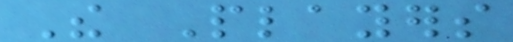The Players
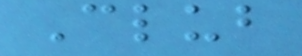Club
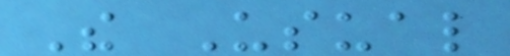The Usual
